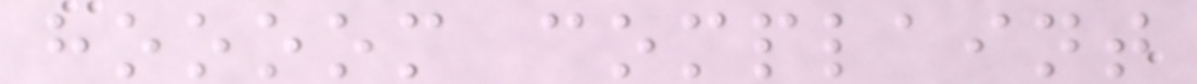hoooom complaint
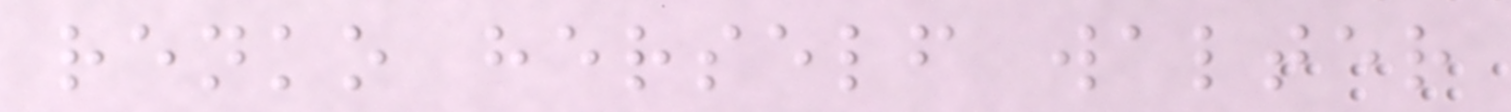renko herself walter
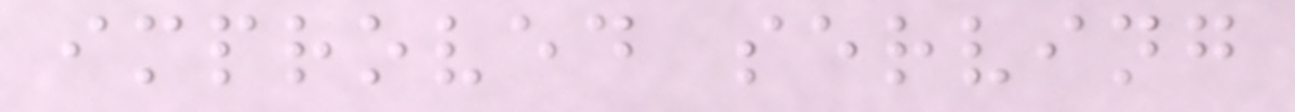improved serving
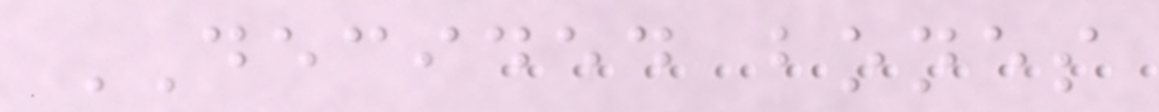DECIDED bones
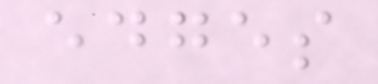edges
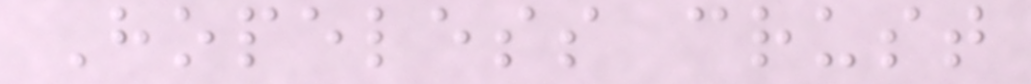Hopeless crust
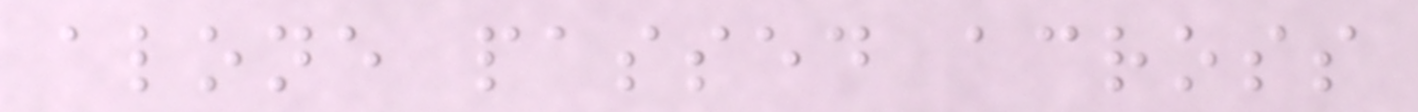alone passed across
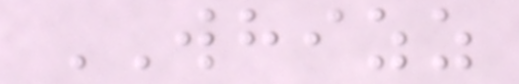WHIZZ
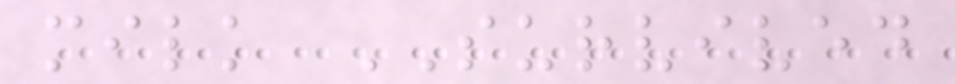milk SURVIVED
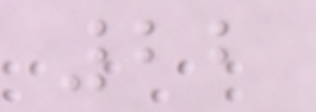22
